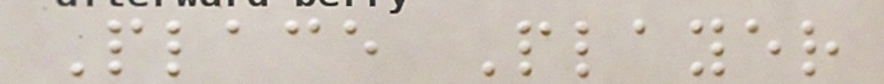Place Player
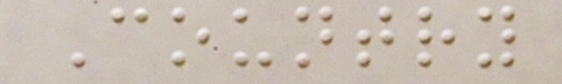Country
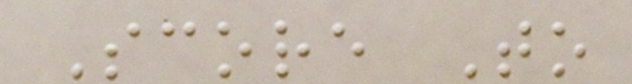Score To
